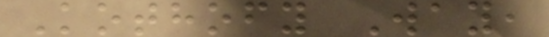Kothofy Way,
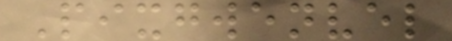Pixgwenvel
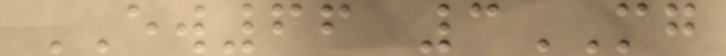EW66 3MG
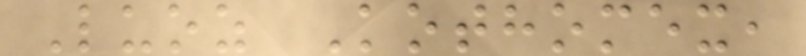Luoz Kothomex,
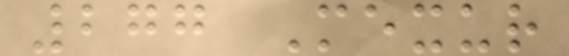277 Mexur
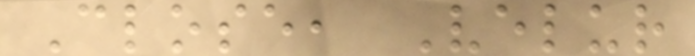Close, Velur
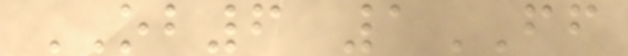OB6 1FF
